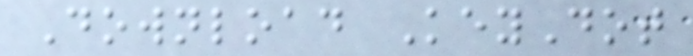Download KeyDot
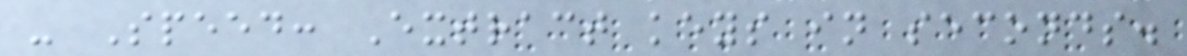- Speed: Extract keys in seconds.
